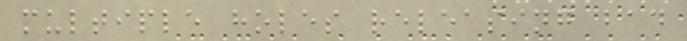multiple holes releasing bad
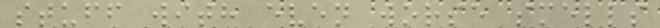stuff with even worse smells
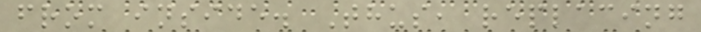from inside. Thus, replacing
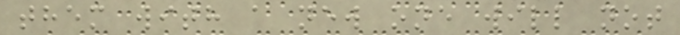them with a new one will not
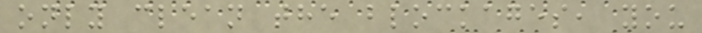only clean the blockages, you
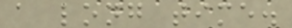a long time.
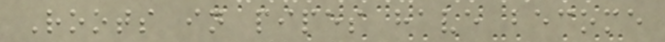Roots in pipes have become
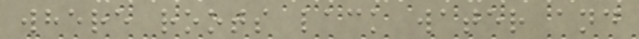where roots lack water and
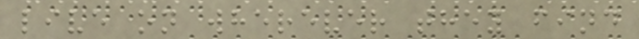live on wherever they find
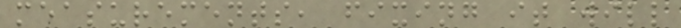measurements, fixing it will
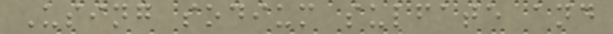Using sodium sulfate and
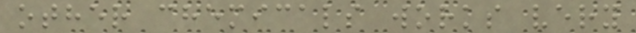other chemicals works very
